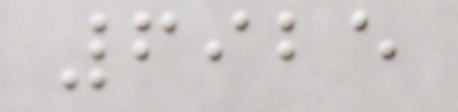6925
